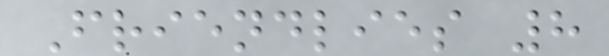Friendlies 8
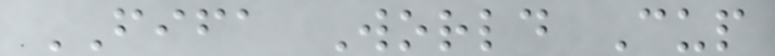FIFA World Cup
